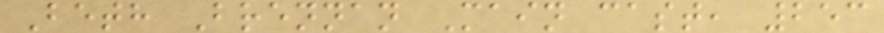Beth Brennan Main cast, 253
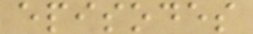episodes
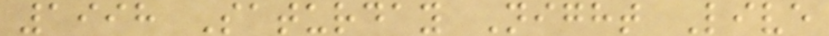1998 Saturday Night Live
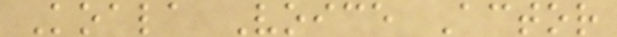Koala Voice Actor
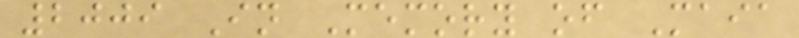2009 In Memory of Maia
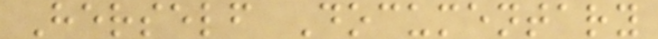Herself Documentary
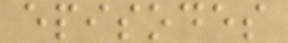episodes
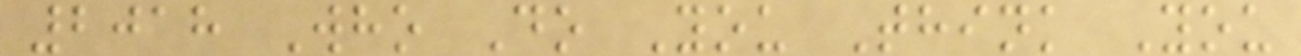2018 Who Do You Think You
